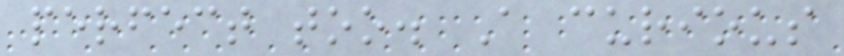perfect too. A curious
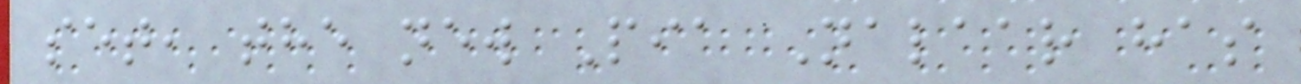set, the new Pia Nalaar has
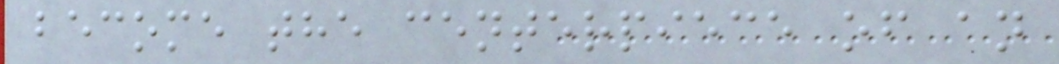become the centerpiece of an
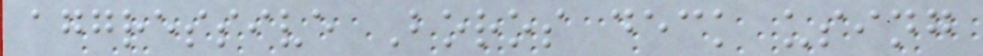aggressive Boros deck using
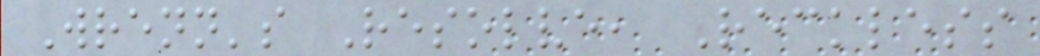Wrenn's Resolve, Reckless
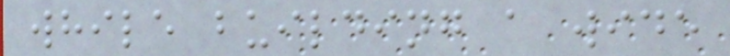while building a wide
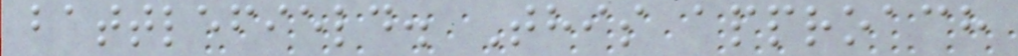battlefield. This approach
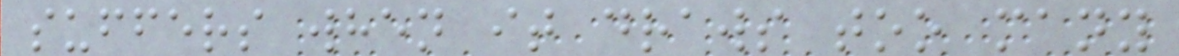suffers when it draws too many
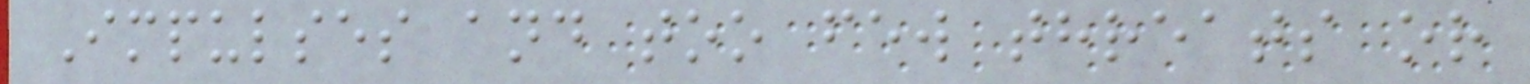Impulses and too few threats or
